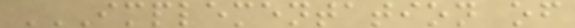IMPLEMENTATION OF
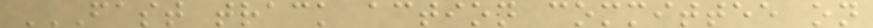FAST TRACK ACTION COMMITTEE ON
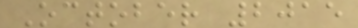October 2015
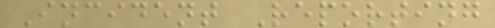Incident Reporting
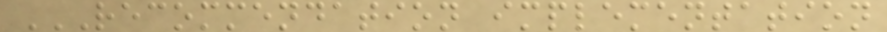RECOMMENDATION IMPLEMENTATION
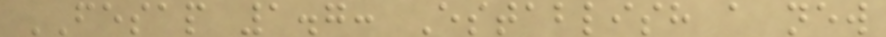FESAP 1.7: Establish a new
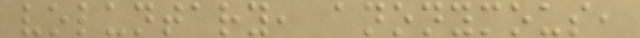voluntary, anonymous,
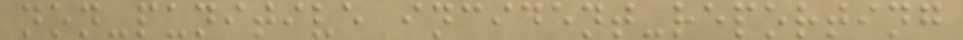non-punitive incident-reporting
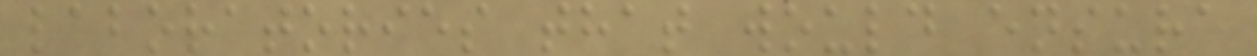laboratories that would ensure
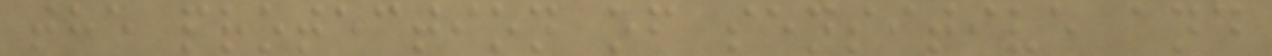the protection of sensitive and
